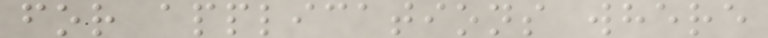for applications where
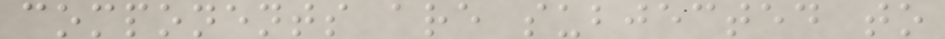components are subjected to
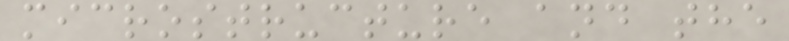microstructure and the
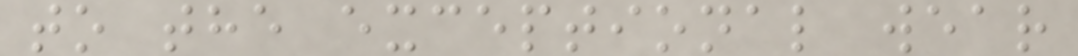to the exceptional wear
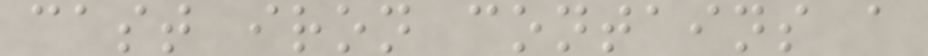cast iron contains a
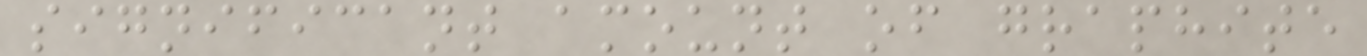significant amount of graphite
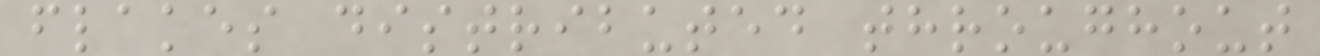flakes distributed throughout
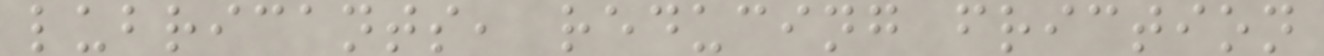lubricants, reducing friction
